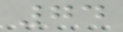74
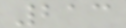213
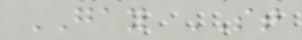GAY ST
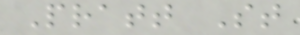Pratt St
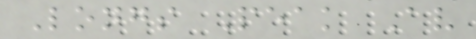Longs Peak Av
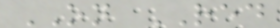ON RED
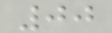00
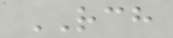RCH
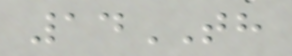14TH
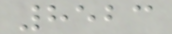8523
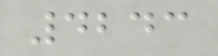4243
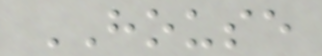HOUSE
